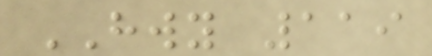HWY 119
